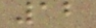12
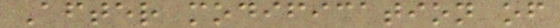After modification of
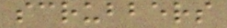scrubbers
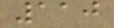110
